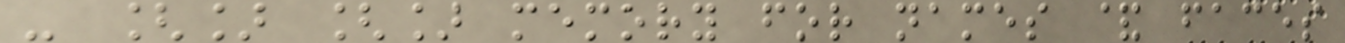- [] [] memory for names & faces
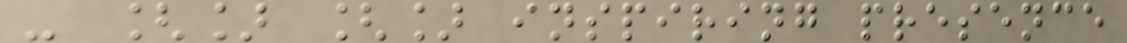- [] [] inspiring presence
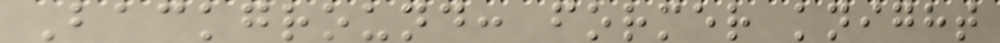Background: former knight
